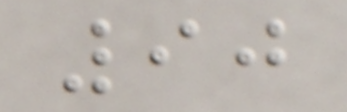90
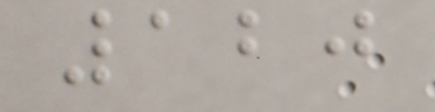120
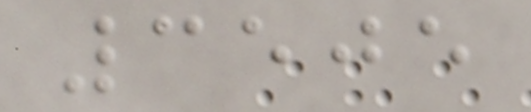3505
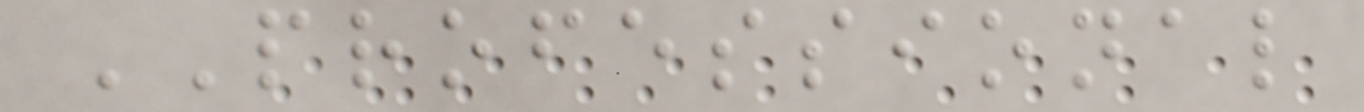PROFESSIONAL
